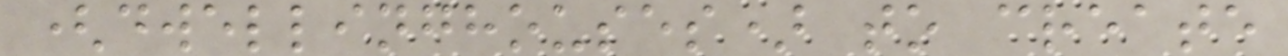(dwellinghouses) to create
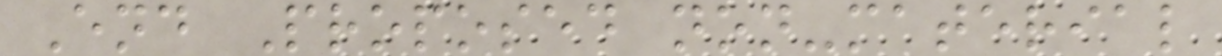End Proposed non-material
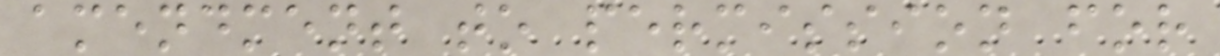amendment to permission for
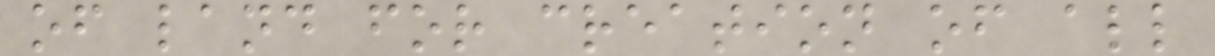of land for creation of all
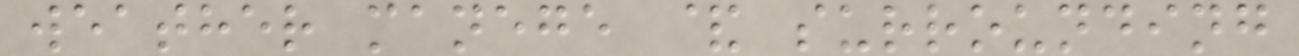weather manege & surrounding
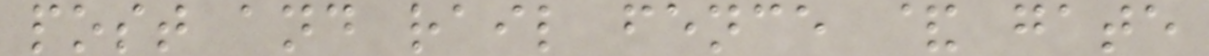post and rail fence & gate
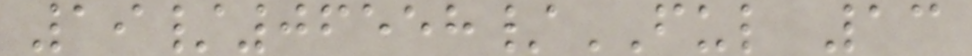19/06558/FUL 13
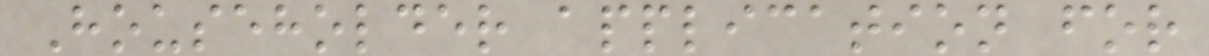Householder application for
